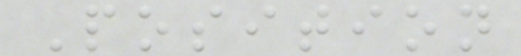Position
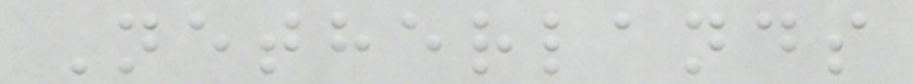Netherlands
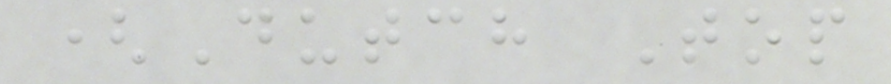(Dutch Top
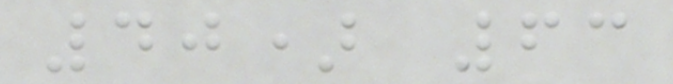40) 63
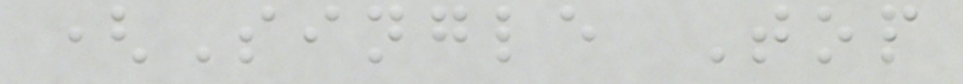(Single Top
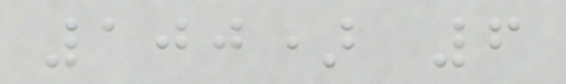100) 6
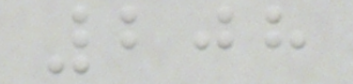208
